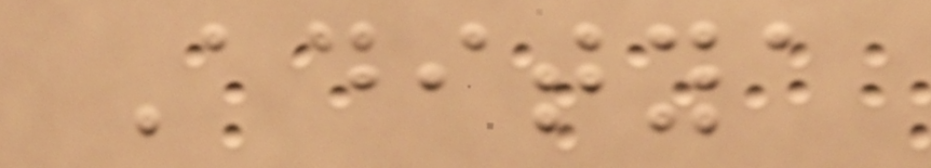Aditya
